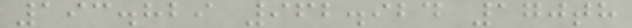193.829 962.924 170th
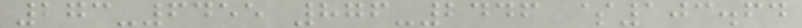273-6455 876-2446 $103.64
